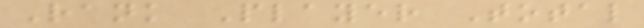Rank Player Total
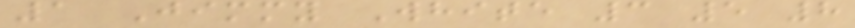1 Jimmy White 3 5 8
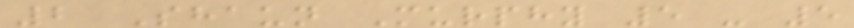2 Shaun Murphy 5 - 5
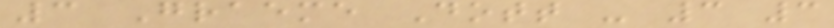3 Graeme Dott - 3 3
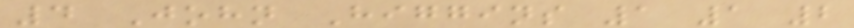4 John Higgins 1 1 2
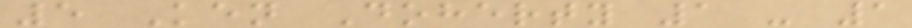5 Ken Doherty 1 - 1
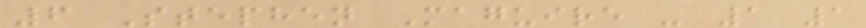6 Stephen Maguire - 1 1
